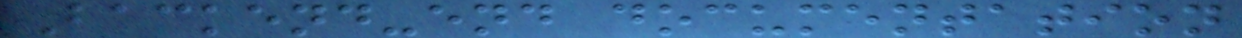Backend-end documentation
